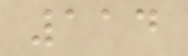114
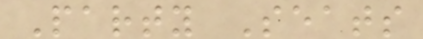Party Seats
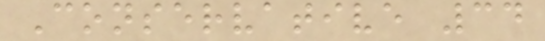Conservative 34
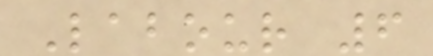Labour 6
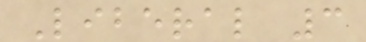Liberal 3
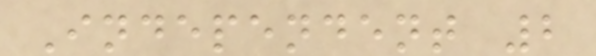Independent 2
